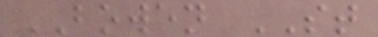BOWEN ST
